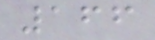166
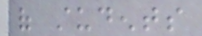of students
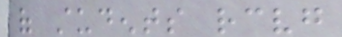of students receiving
